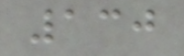130
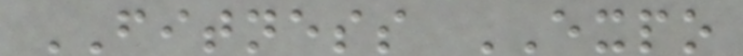FITNESS EXPO
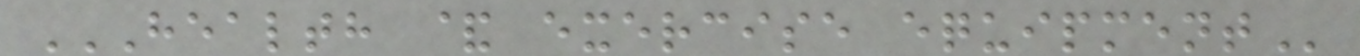HEALTH & EXERCISE EQUIPMENT
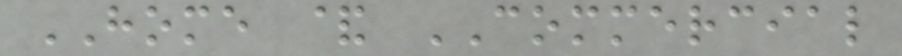HOME & COMMERCIAL
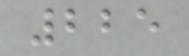225
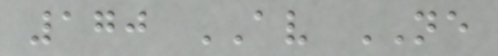170 AV NE
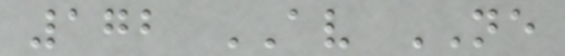172 AV NE
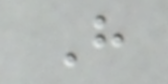H
